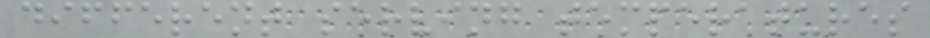different serving temperatures
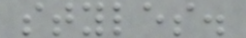styles.
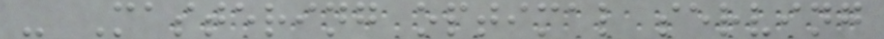- Mastering optimal serving
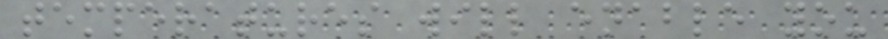temperatures will enable you
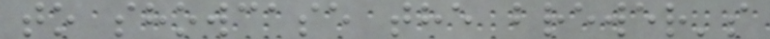to showcase the brewer's
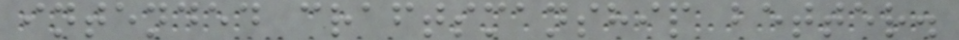intended craftsmanship better.
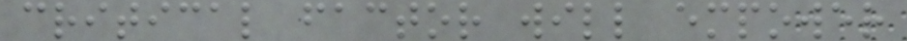critical factor will empower
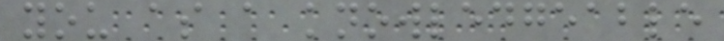you as a knowledgeable
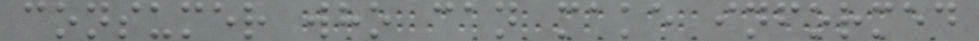consumer who can make informed
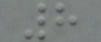8
